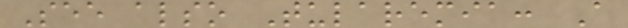See also Tularemia: A
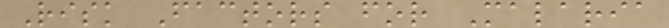Risk Factors for Malaria
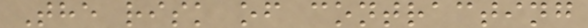The risk of contracting
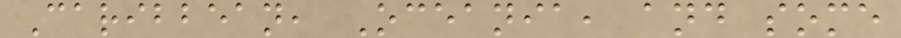Caribbean, Oceania, and some
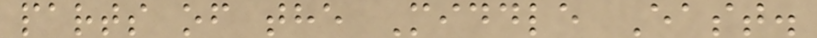parts of the Middle East.
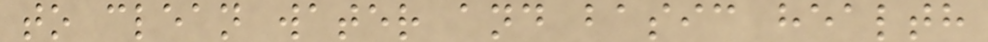to clean water and basic health
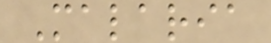Malaria
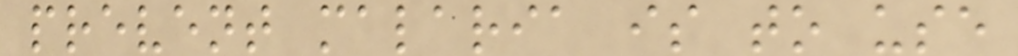prevent malaria is to use
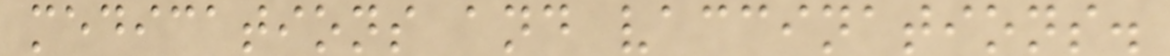medications and vaccinations.
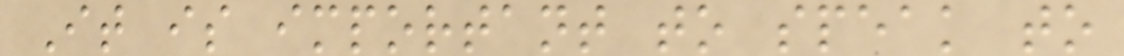It is important to speak to
